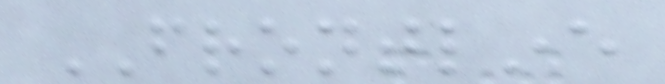FRONTLINE
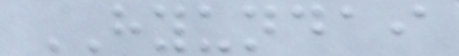HYUNDAI
